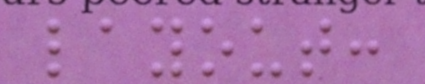layout:
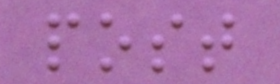post
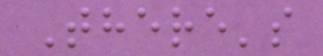There's
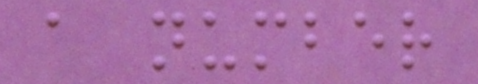a number
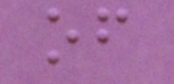of
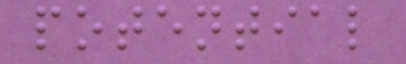potential
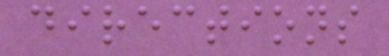directions
